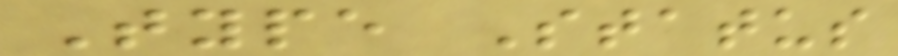Type Status
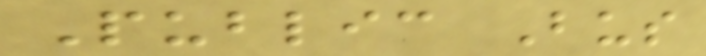Public Bus
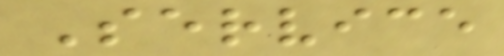Service
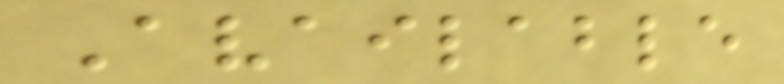Available
